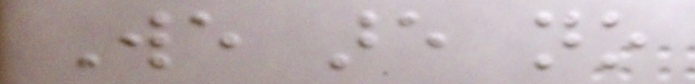We are no
